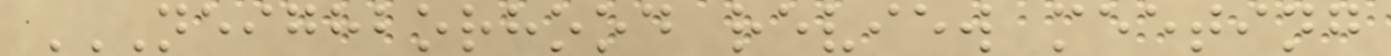NEIGHBORHOOD REVIEW MEETING
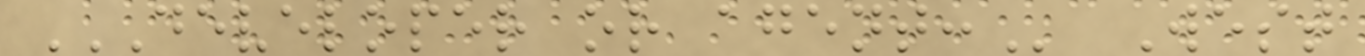DEVELOPER OR AGENT: West
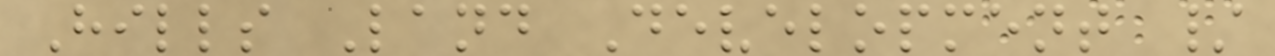Hills Land Development /
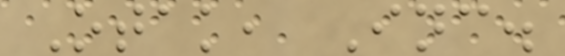Otak, Inc.
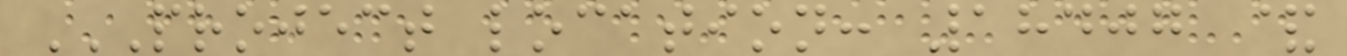PROJECT LOCATION: 18407 &
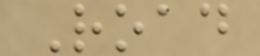Road
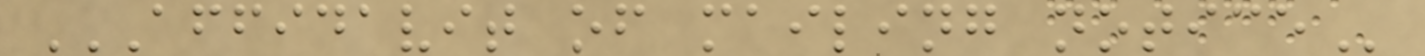AFFIDAVIT OF MAILING NOTICE
